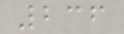236
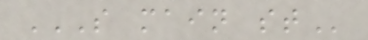S MAIN ST
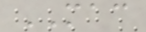MAC
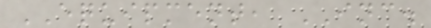EQUIPMENT, INC.
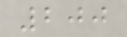200
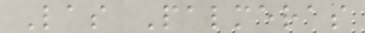Las Palmeras
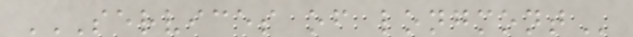SERVICES OF LONGMONT
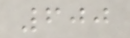600
